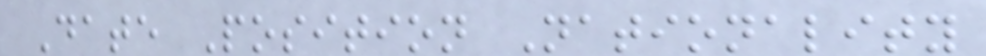Date Position Nationality
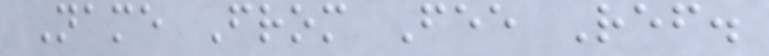Name From Fee Ref.
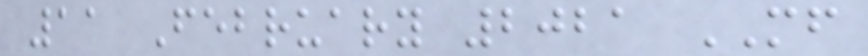11 February 2021 MF
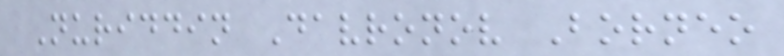Nuriddin Davronov Borneo
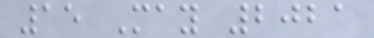15 May 2021
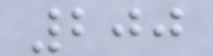200
